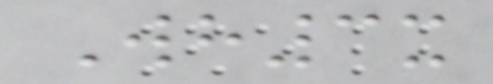Wh3x
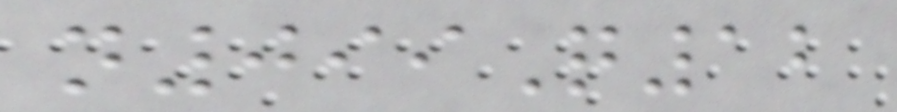n099Q12
